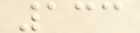133
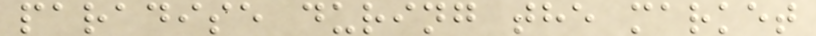paradise during the market
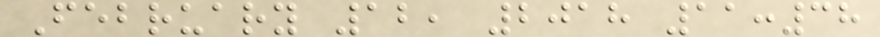February 12, 2018 11:38
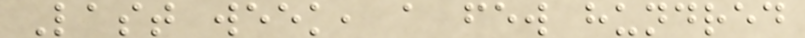Last week, a few hundred
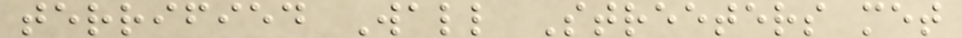terrified Wall Streeters met
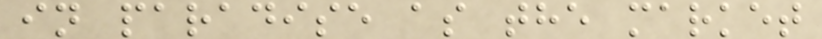in paradise as the market
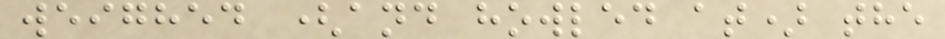weighed (and howled at) the
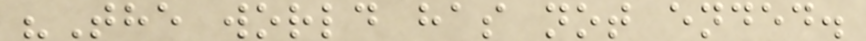"The world has not ended.
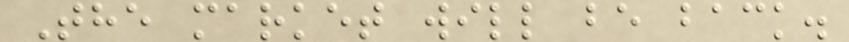The market will be back.
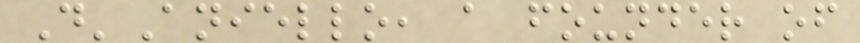D'Aniello, a founder of
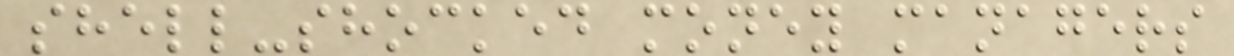shell-shocked money managers
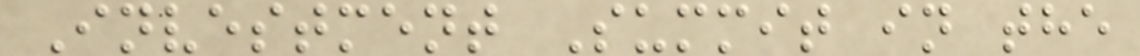Investment Summit in the
